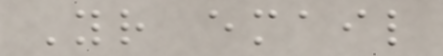Your email
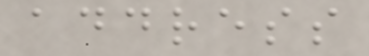address
